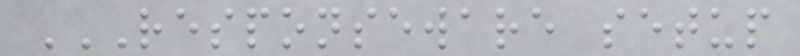RESPONSEWARE SETUP
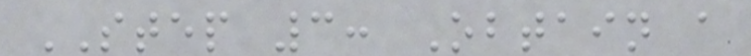STEP 3: Obtain a
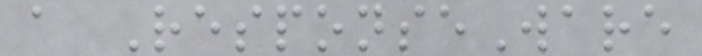a ResponseWare
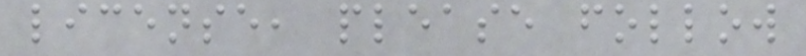license, please follow
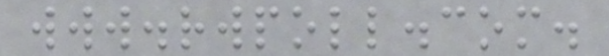www.rwpoll.com.
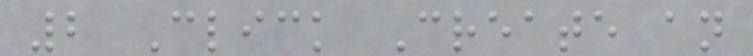2 Click Create an
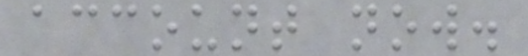account now.
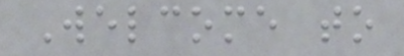Welcome to
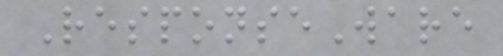ResponseWare
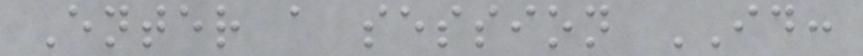Enter a session ID:
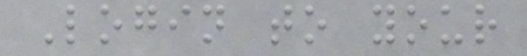Login to your
